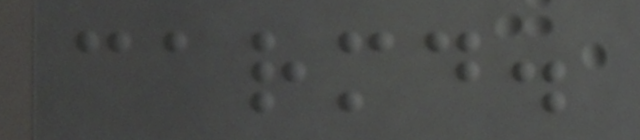carmd.
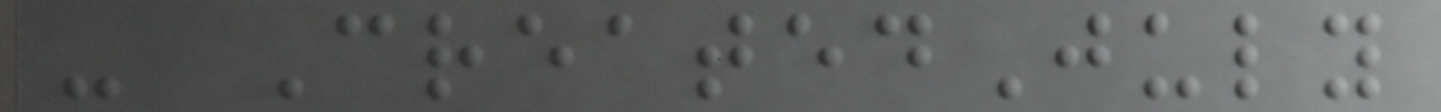- CreatedJuly
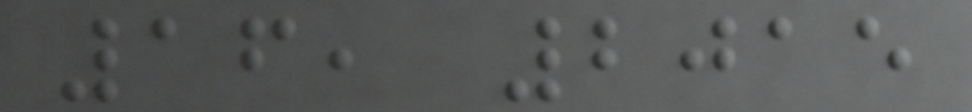16, 2015
